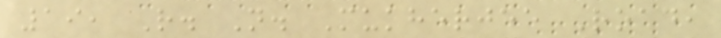19, R. N. Mukherjee Road,
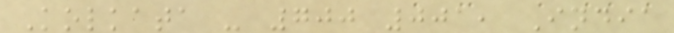Kolkata - 700 001, India
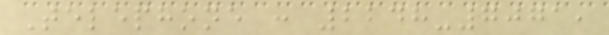Telephone : 2248-7071,
